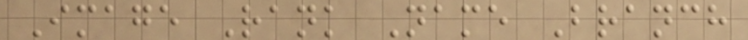Image Rank Name Branch
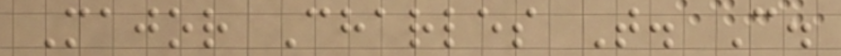Major Charles T. C.
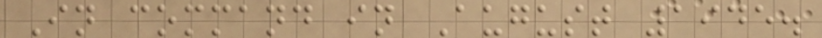In command in August 1945.
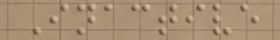Inactive
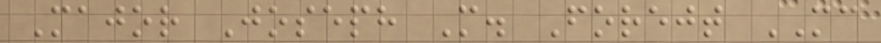Major Joseph M. Forejt MC
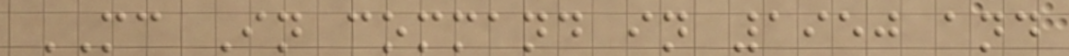MC In command in 1950 and
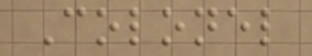Colonel
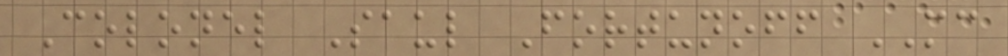Colonel Saul Fortunoff MC
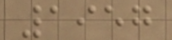1957
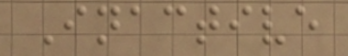Inactive
